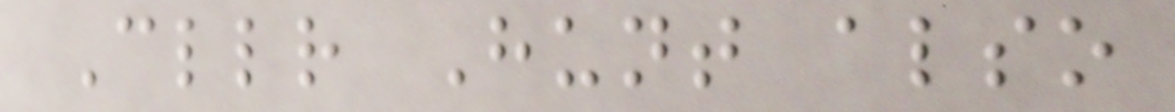Cllr Hunt also
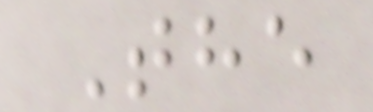The
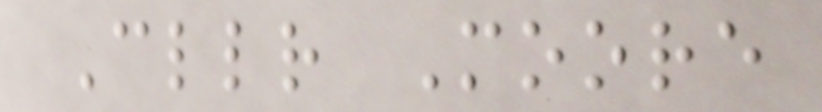Cllr Moore
